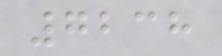7238
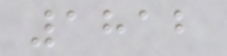1812
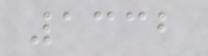1332
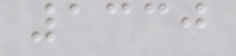1330
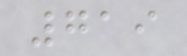719
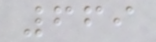669
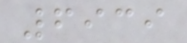6939
